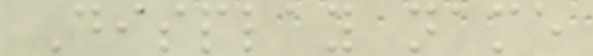Display name
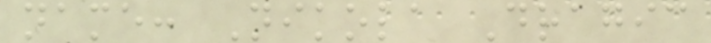name: Nikola Dragic
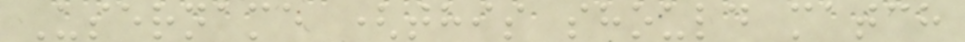Username (this should match
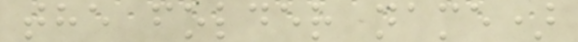the folder name)
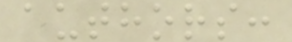authors:
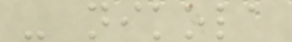- nikola
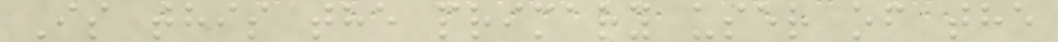Is this the primary user of the
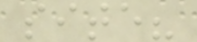site?
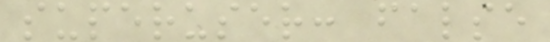superuser: false
